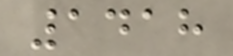1418
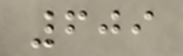609
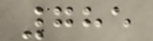785
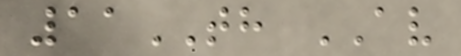11TH AV
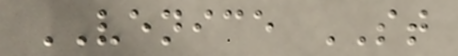VENICE ST
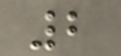2
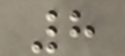8
